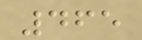465
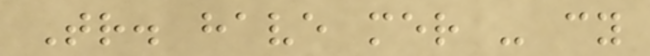Tr. have mer - cy
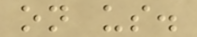on us.
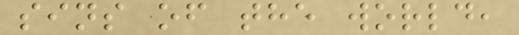sins of the world,
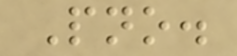Pno.
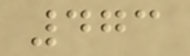473
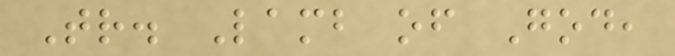Tr. Lamb of God,
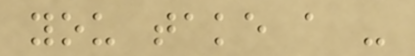you take a -
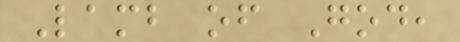Lamb of God,
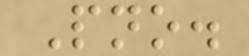Pno.
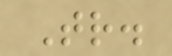Tr.
